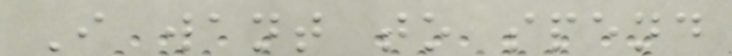I want to spend
